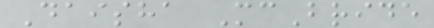Daisha McBride
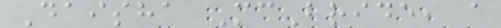Daisha McBride, a
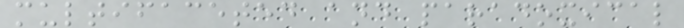multifaceted and paradoxical
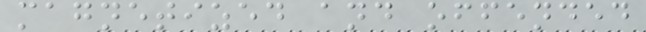magnetized and offended
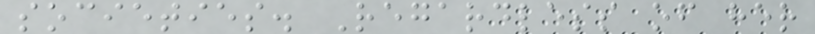societies. Regardless of her
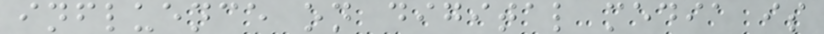influence on digital media is
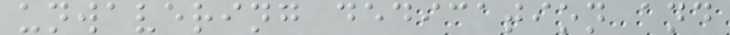unwavering dedication and
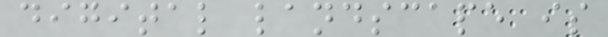digital landscape is
